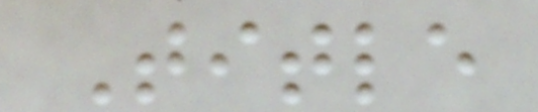Title
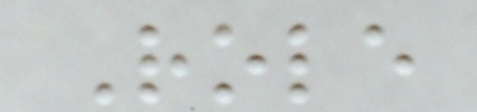Role
